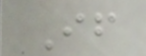If
